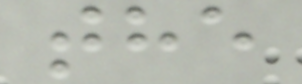the
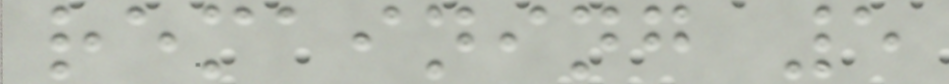remaining 5
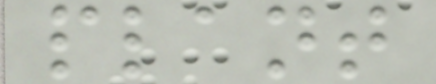plant
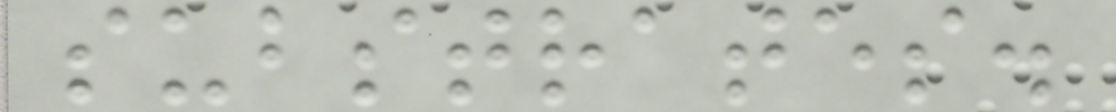substrates.
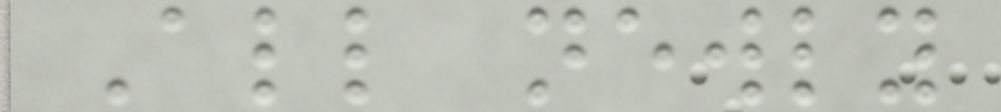All newly
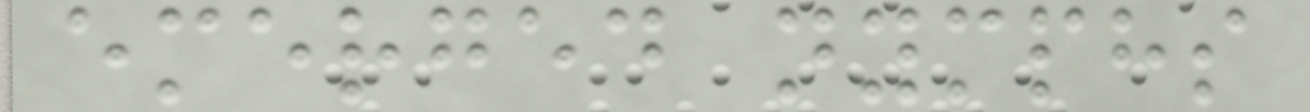emerged nymphs
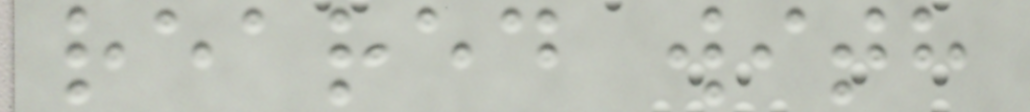reared with
